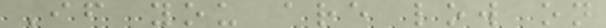If you are low on
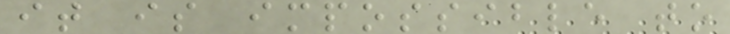it is impossible to
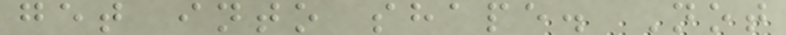get into shape. Not
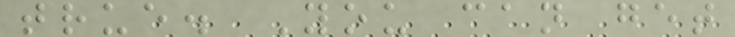true. You can get
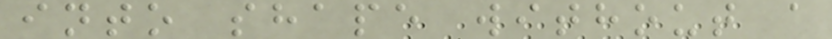into shape without a
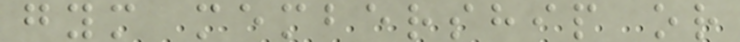gym membership or
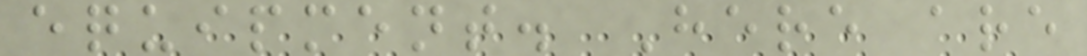equipment. Here are
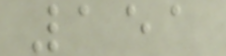151
